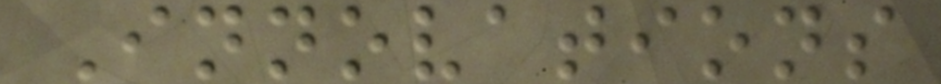Innovations
